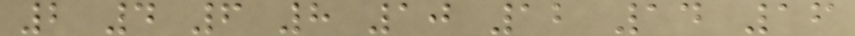2 4 6 8 10 12 14 16
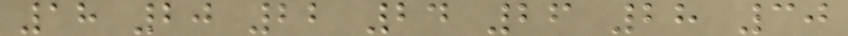18 20 22 24 26 28 30
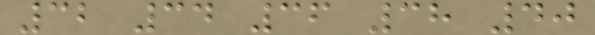32 34 36 38 40
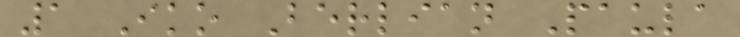1 Iko Berlian Paula
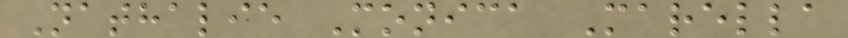Nathalie Monica Marella
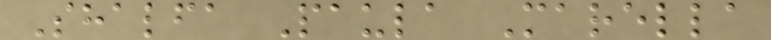Shalfa Paula Marella
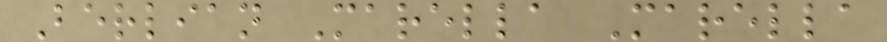Berlian Marella Marella
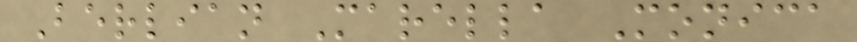Berlian Marella Monica
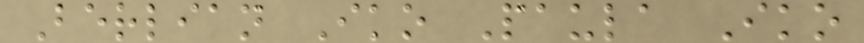Berlian Iko Paula Iko
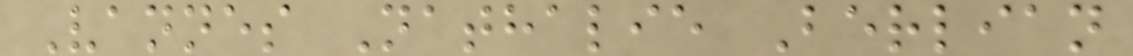Vannes Nathalie Berlian
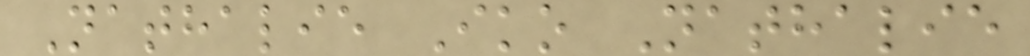Nathalie Iko Nathalie
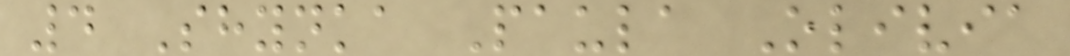4 Shynka Paula Olivia
